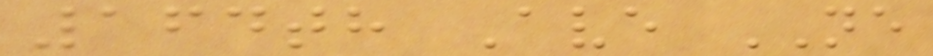164th Ave NE
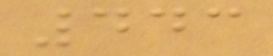443
